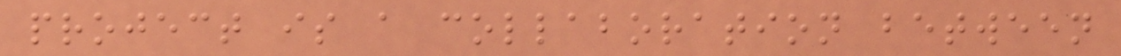project is a collaboration between
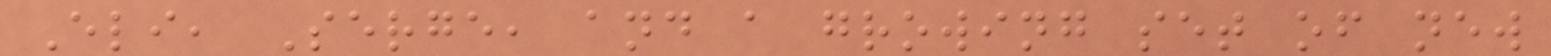Eli, Serge, and a growing set of new
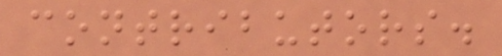contributors.
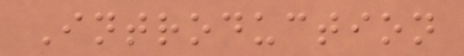Introduction
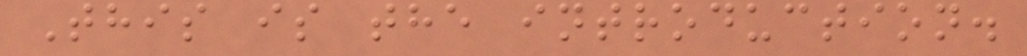This is the introduction.
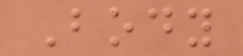Body
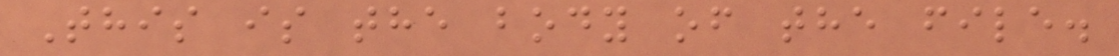This is the body of the file.
